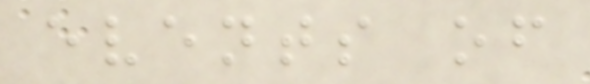events of
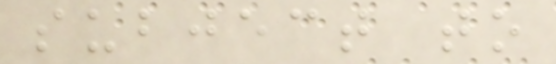subject to
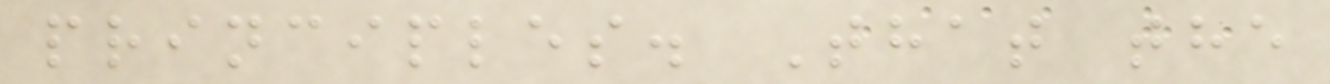principles. That the
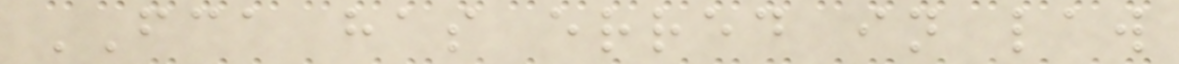FCA has erred in law
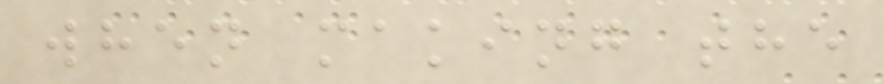when making the
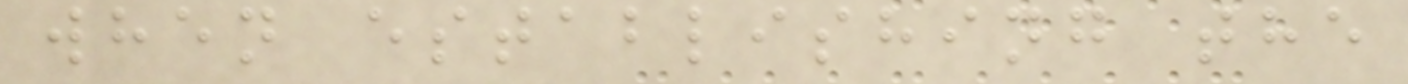when establishing the
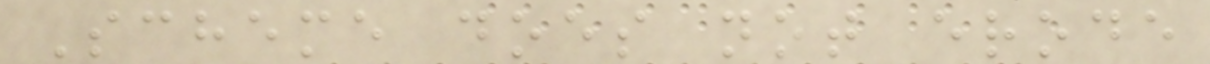Scheme does not erode
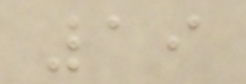19
